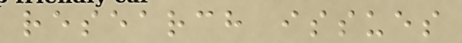research issues
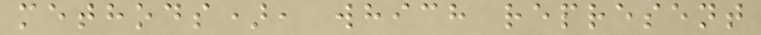methods), which represent
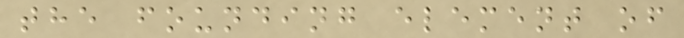the founding element of
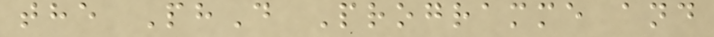the PhD Programme and
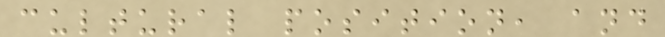cultural position, and
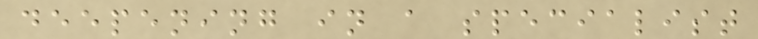deepening in a specialist
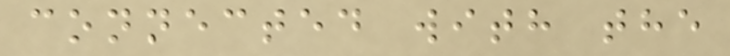connected with the
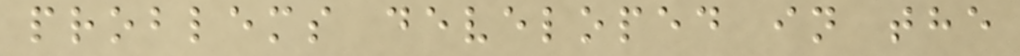problems developed in the
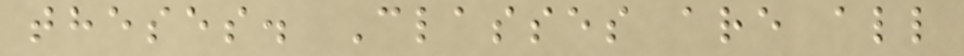theses. Classes are all
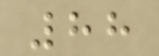88
